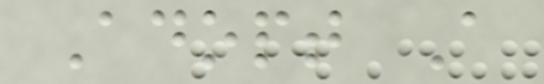Adopt A
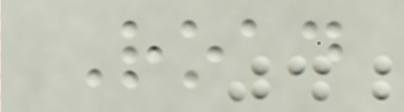Road
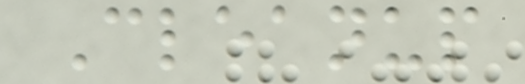Cleanup
